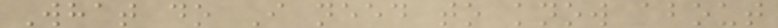What do I need to know about
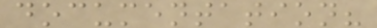documentation?
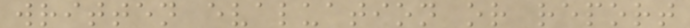written evaluation or report
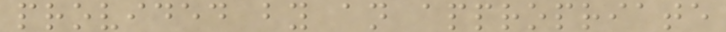provided by an appropriate
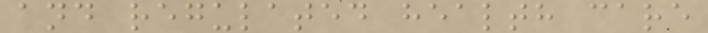and regulated health care
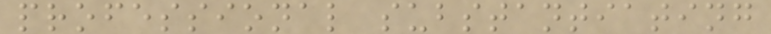professional substantiating
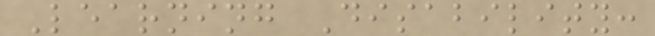Learning Disability:
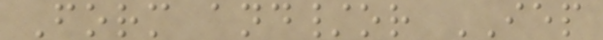Form and/or IEP
